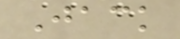Jack
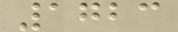1723
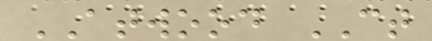ATWOOD CT
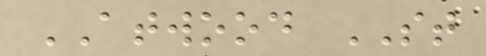ATWOOD ST
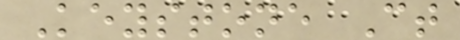Keystone Ct
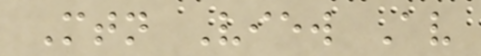Mtn View Av
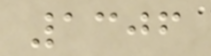1306
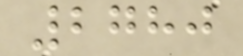2780
